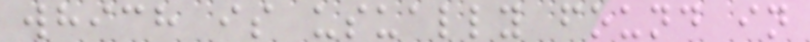which is usually found in
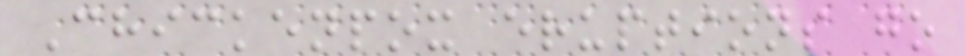Chickenpox eruptions go
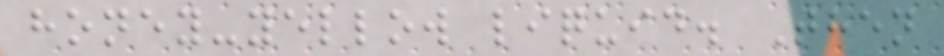honey-yellow liquid. Then
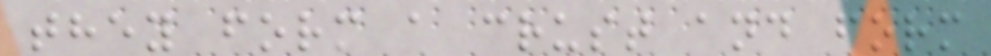they form a crust and form
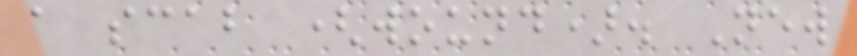a scab (wound). New
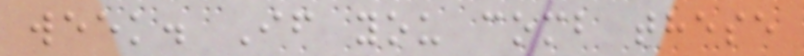week. If you comb these
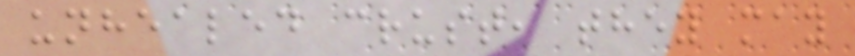unhealed crust, they may
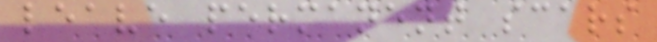leave permanent scars
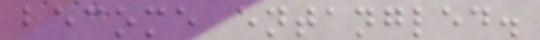become entangled.
